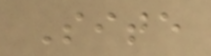Site
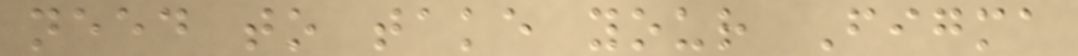need to take your Figma
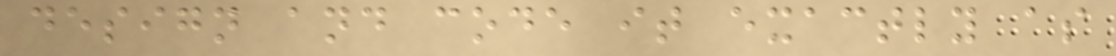design and code it exactly as
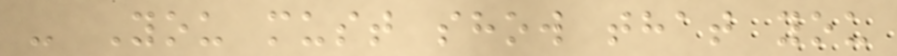- You must show that you
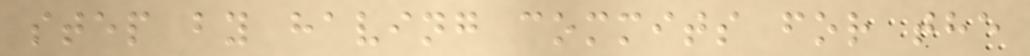step by having commits for the
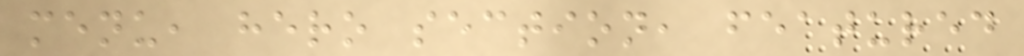menu, hero section, featured
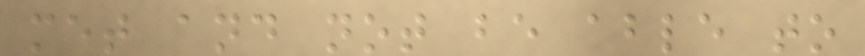met and not be able to
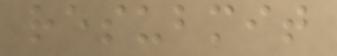resubmit
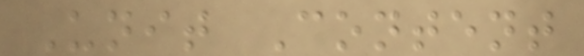Unit Content
